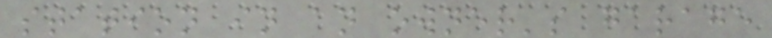station in an owner's garage
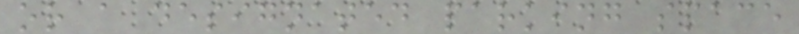or a designated parking space
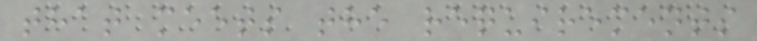that meets the requirements
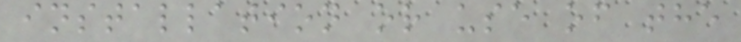installation or use of the
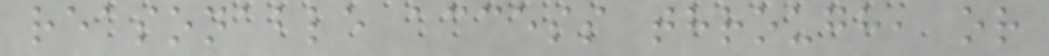reasonable access through, or
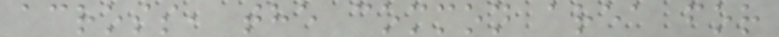across, the common area for
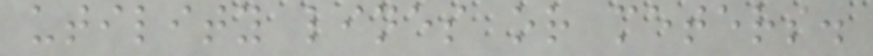utility lines or meters.
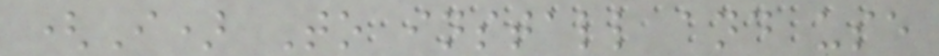(I) To install and use
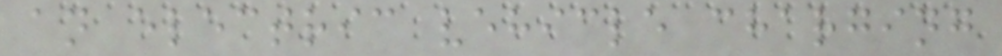an electric vehicle charging
